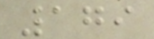179
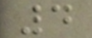4
